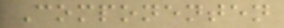Componenten
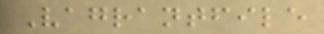Vagrantfile
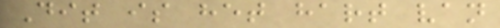Dit is het hart van
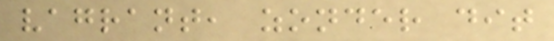vagrant, zonder dit
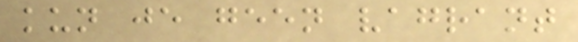kun je geen vagrant
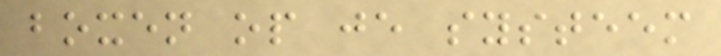boxen op je systeem
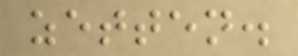zetten.
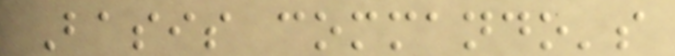Basis commando's
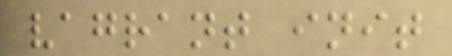vagrant init
